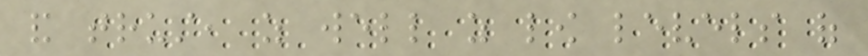and trust, as well as low levels of
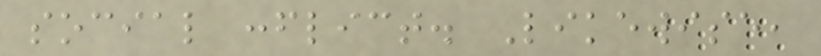social conflict. Likewise,
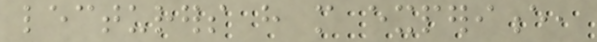lecturers have more experience,
